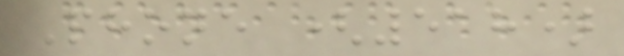Phone (518)
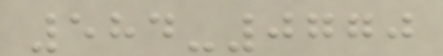584-0770
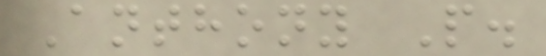Anthony P.
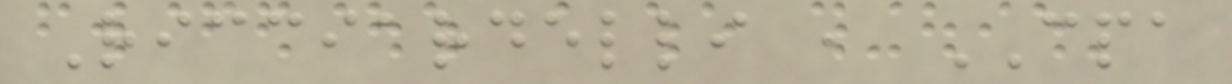Ricciardelli , CPA
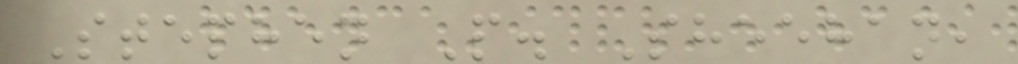Stephen P. Sheehan,
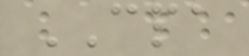CPA
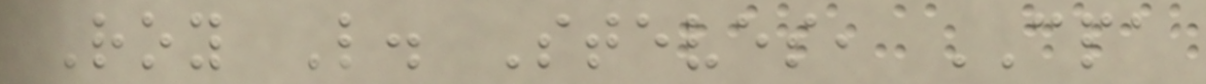Roy L. Steves, CPA
